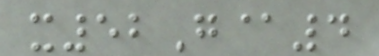x52G@4
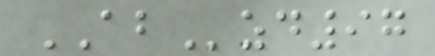ABzd97
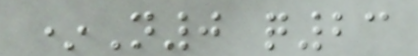*N0 q23
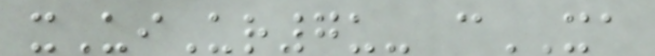xUiUr7u- cXA
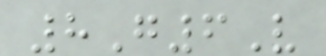8G6V
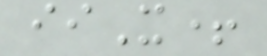iiX+
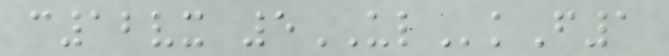c12vx 5ULkF1
